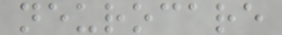neurocare
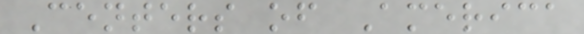Centers of America
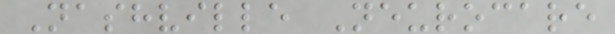Nashville Neurocare
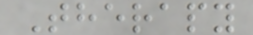Therapy
